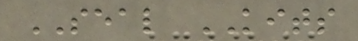SEAL KITS
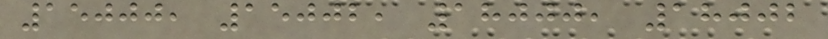15000, 15002, 18000, 18002
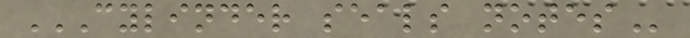CYLINDER SEALS NOTES
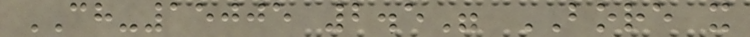CH-15005 2.5" BORE x
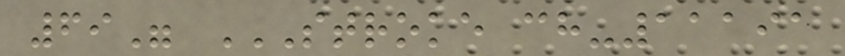69" STROKE CH-11191
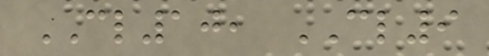CL10, CL9
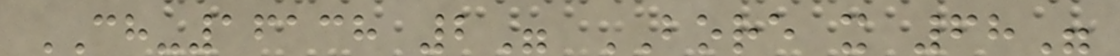CH-16138 2" BORE x 68"
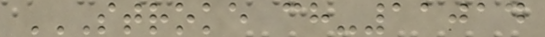STROKE CH-11014
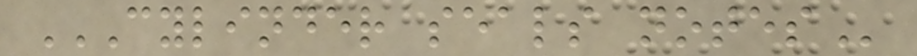CYLINDER SEALS NOTES
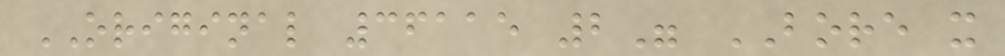ORIGINAL 36115 2" BORE x
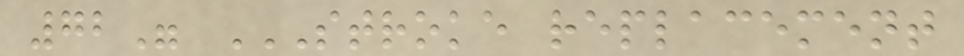72" STROKE REPLACEMENT
